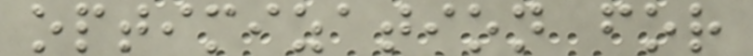optimization for
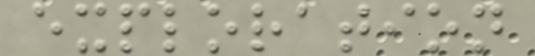exploration
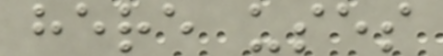here uses
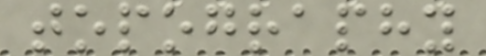topography
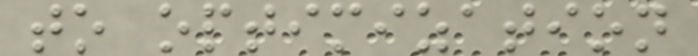to optimization
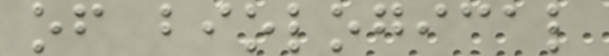of biological
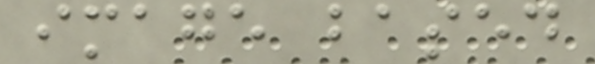image based
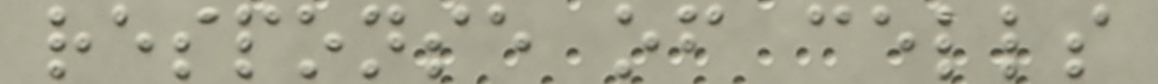response of cells
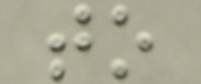to
